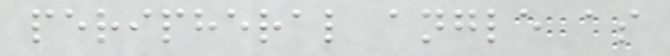peripheral angle as
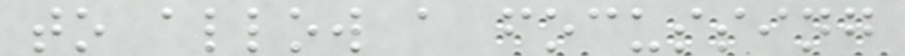to allow a focussing
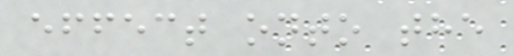effect onto the
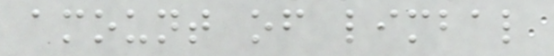amount of limbal
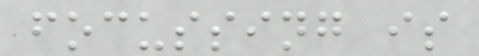focussing is
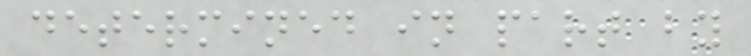determined in part by
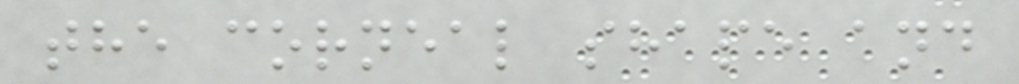the corneal shape and
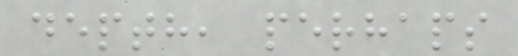depth, perhaps
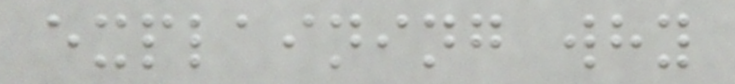explaining why
